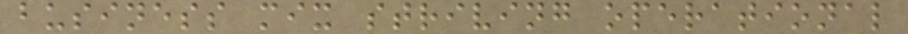business mix striving operational
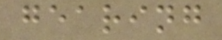gearing
